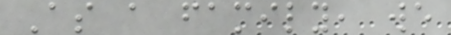As a family, we
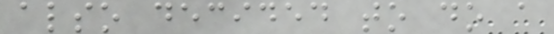also decided to do a
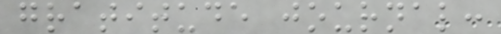gratitude journal:
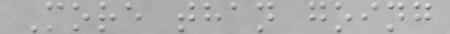More than going
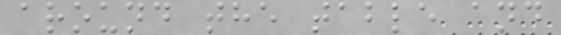around the table and
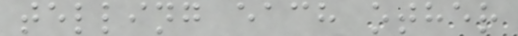telling each other
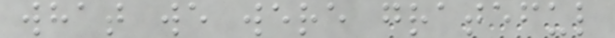what we were grateful
